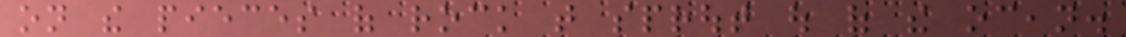on the pieces of rock that sprout out of the ocean.
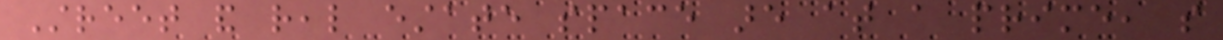Street and real estate space are at a prime, so
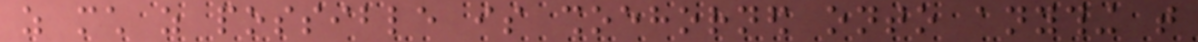as much as possible is shoehorned onto anything that
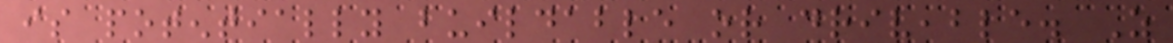is potentially buildable or driveable. As
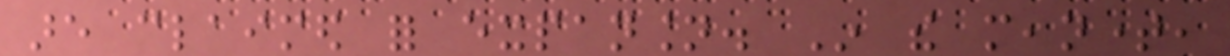are claimed for expansion. In the meantime,
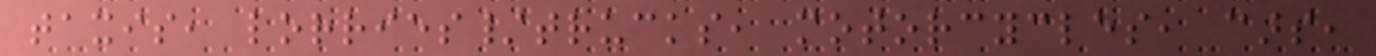taxis, lorries/trucks, motorcycles, cars,
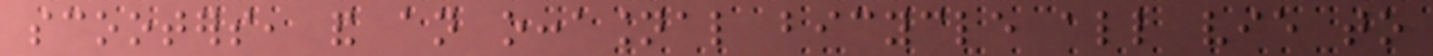scooters, and an occasional bicycle all vie to
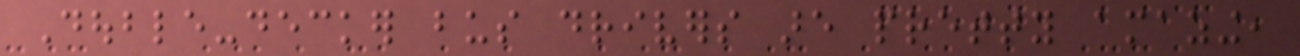Double-decker bus drivers are pretty amazing,
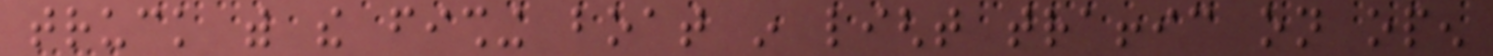truck with the fishing boat in light traffic on open
